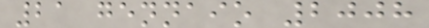21 gennaio 2008
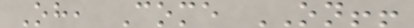Oh, Come ON!!
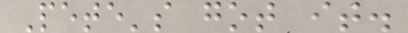Pete's got it.
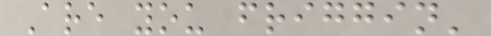Are you friggin'
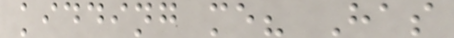kidding me? Has
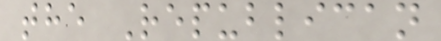the Republican
